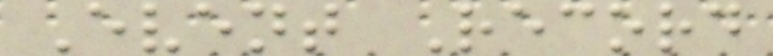Event Record
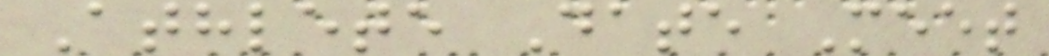Athlete Date Meet
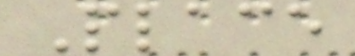Place
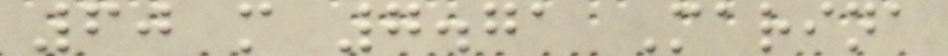60 m 7.71 Marina
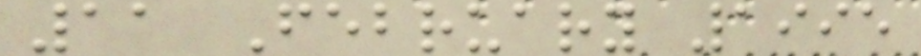11 February 1995
